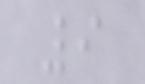9
